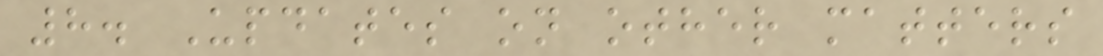8. Updates on other matters
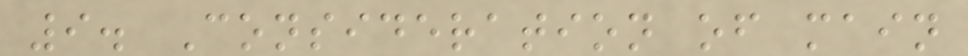9. Consideration of main
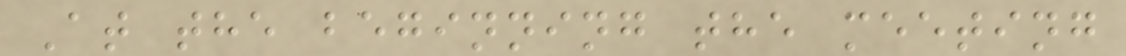At the beginning the meeting
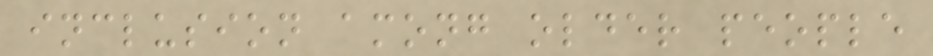inclusion among older people
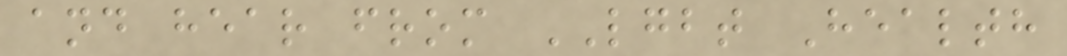and hear from LGBT Health
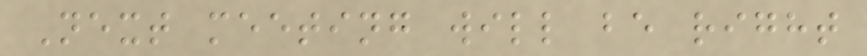Next meeting will be right
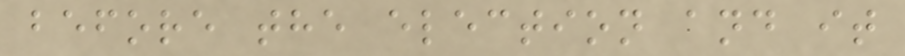before the election and it
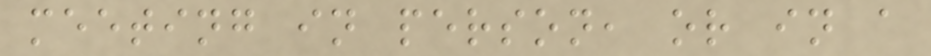meeting in person, or in a
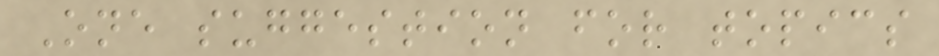One suggestion for topics
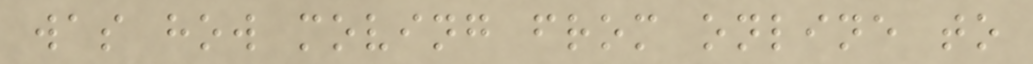was how moving from online to
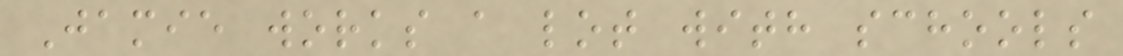Jamie works a lot with schools
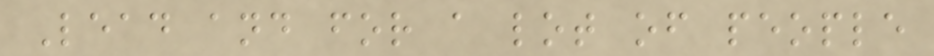Lead and for a lot of people
